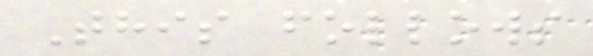This follows
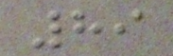89
